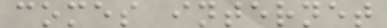comes internet
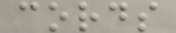cords
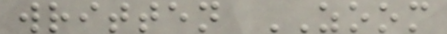written ZOOM
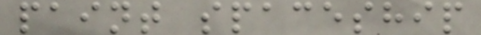paint spaceship
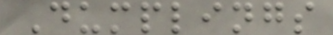Dumplings
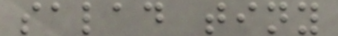salad tiny
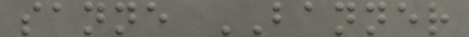sanne BANNER
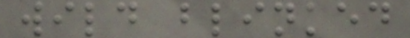wild blinked
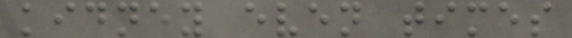kidney even times
